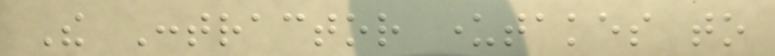The Contractor undertakes to
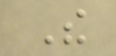The
